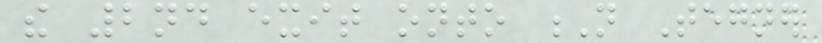the 2nd exit onto N Tegner
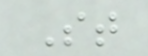St
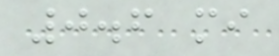0.6 mi
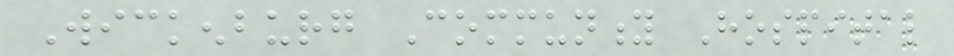Wickenburg Community Hospital
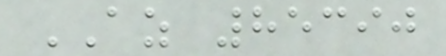AZ 85390
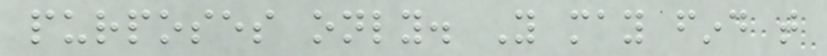purposes only. You may find that
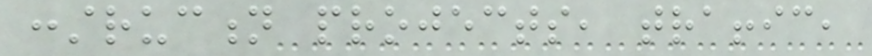construction projects, traffic,
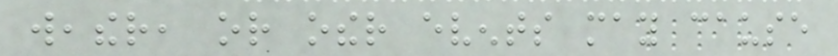weather, or other events may cause
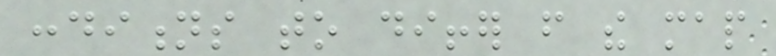conditions to differ from the map
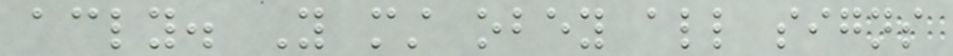accordingly. You must obey all signs
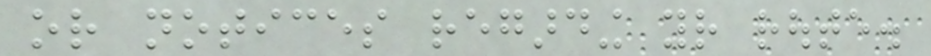or notices regarding your route.
